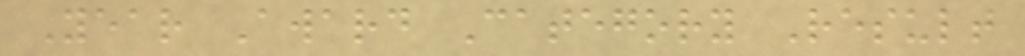Year Award Category Result
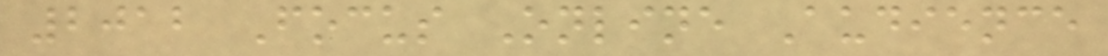2012 Focus Online Audience
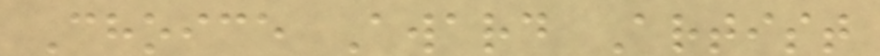Choice Award Artist
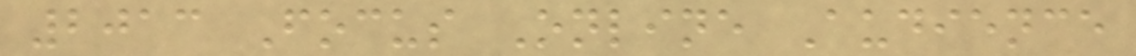2013 Focus Online Audience
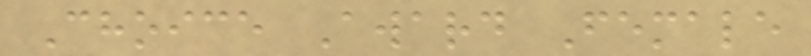Choice Award Female
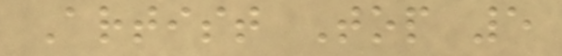Artist Top 5
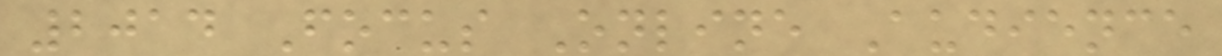2014 Focus Online Audience
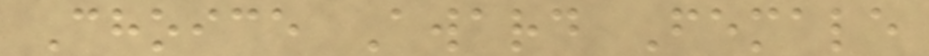Choice Award Female
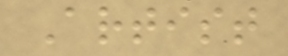Artist
